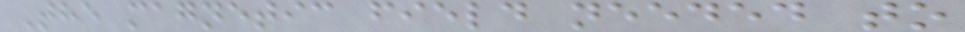The magnetic field needed to
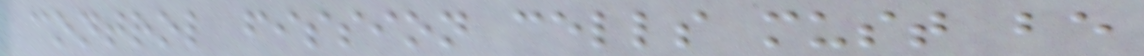control fission cells must be
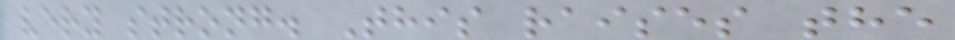very strong. This raises the
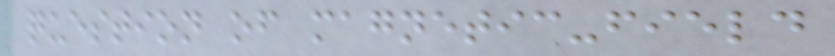question of magnetic-field
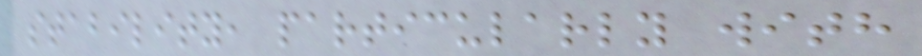stability, particularly with
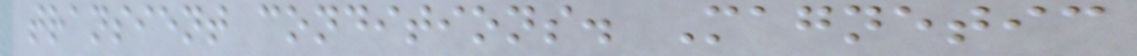transient conditions. Magnetic
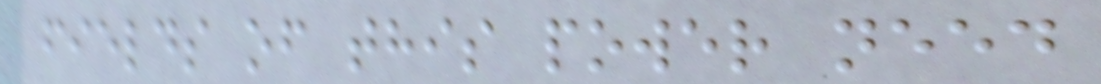fields of this power need
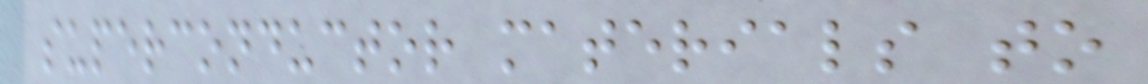superconductor materials to
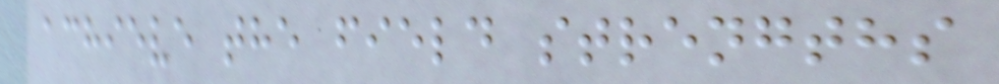achieve the field strengths
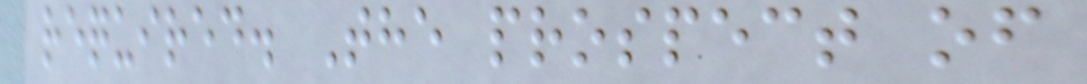required. The prospect of
